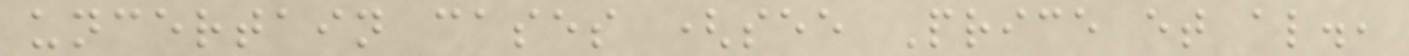uncertain cases (see Price et al.,
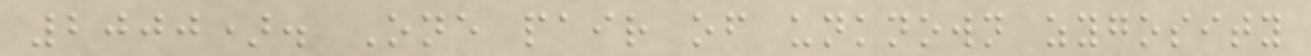2000). One pair of unknown zygosity
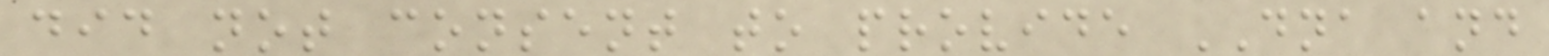did not consent to provide DNA and
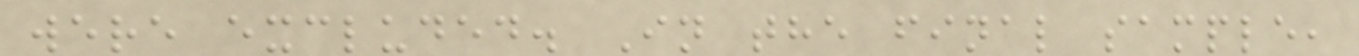were excluded. In the final sample,
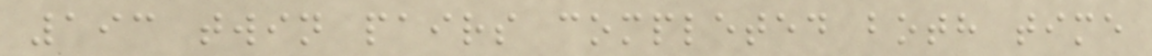193 twin pairs completed both time
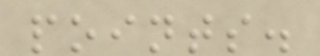points.
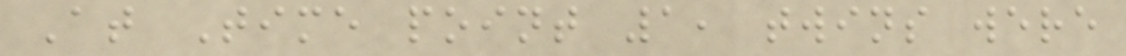At Time point 1, twins were
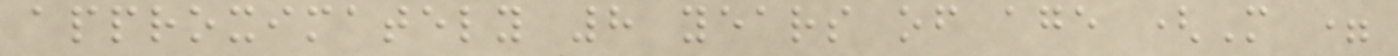approximately 8 years of age (M =
